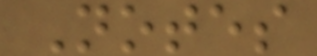Notes
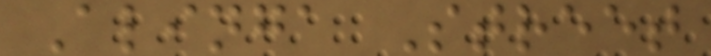Alinga Street
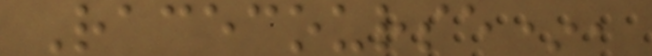Racecourse*,
